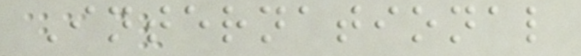International
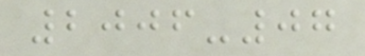2006-07
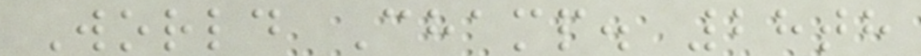World Champ. 28th
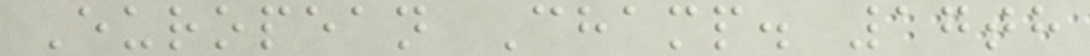European Champ. 17th
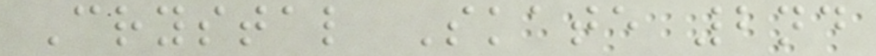Crystal Skate 2nd
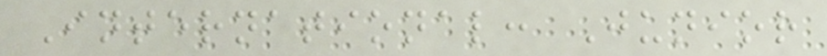International: Junior
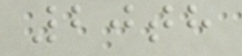20th
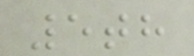5th
